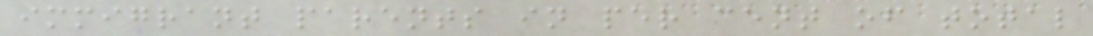immigrant parents in per cent of total
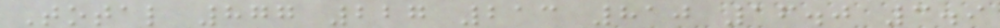Total 877 227 213 810 16.0 3.9
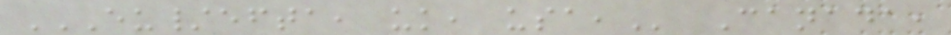EU/EFTA, UK, USA, Canada,
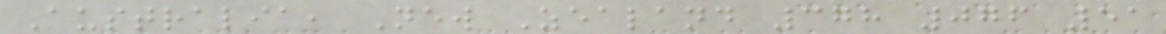Australia, New Zealand 378 076 51
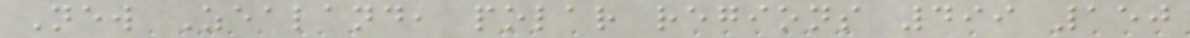New Zealand, polar regions 499 150
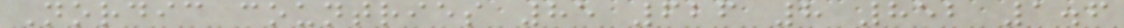Nordic countries 85 626 8 852 1.6
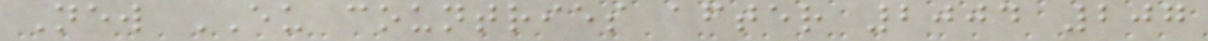New EU countries after 2004 207
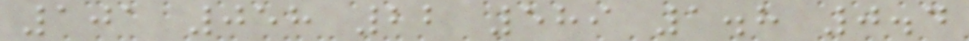101 058 22 589 1.8 0.4
